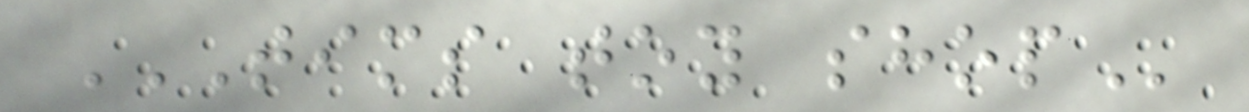TIMS TOY SHOP
